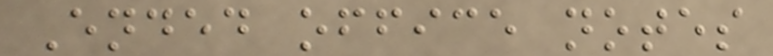Ended office notes
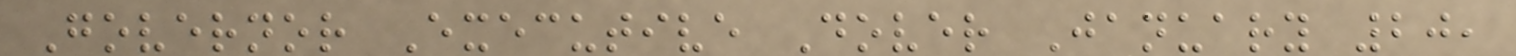Governor Executive Dover January 20,
